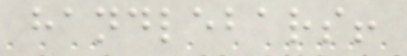handlebars!
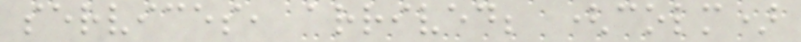services, arrived; (colm)
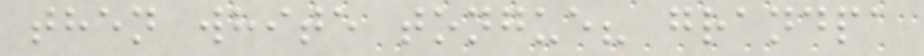then white tongue? grandpa
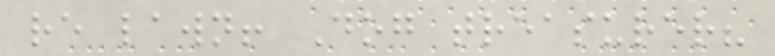re lawn! Dog treasurer?
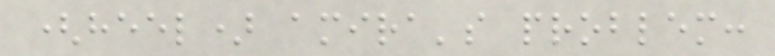(heel) amira's problem:
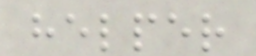helper
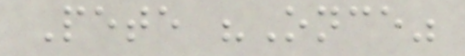Pete "Once"
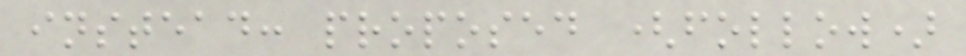instead: proposed (follow)
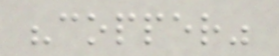"copper"
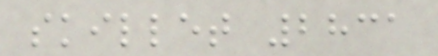skillet 2831
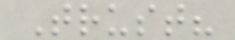Trust?
